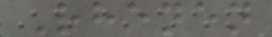Rhenen
